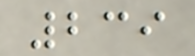239
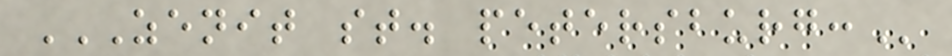ZENIT ST. PETERSBURG:
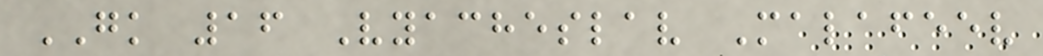GK 16 Vyacheslav Malafeev
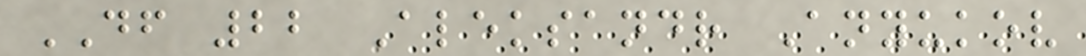DF 22 Aleksandr Anyukov
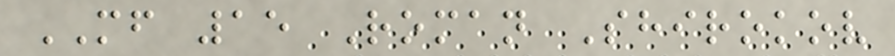MF 15 Roman Shirokov
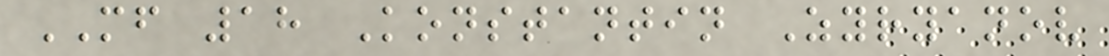MF 18 Konstantin Zyryanov
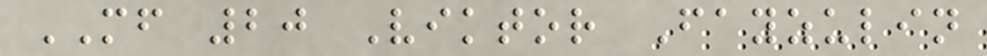MF 20 Viktor Fayzulin
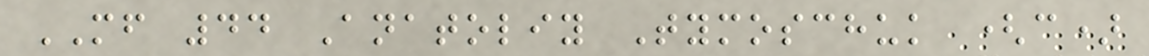MF 44 Anatoliy Tymoschuk (c)
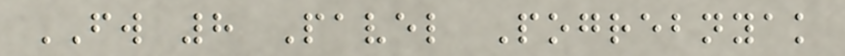FW 8 Pavel Pogrebnyak
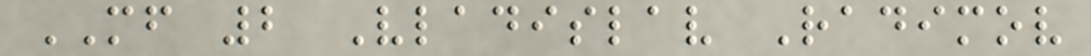MF 2 Vladislav Radimov
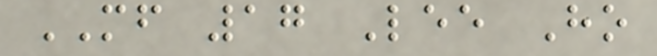MF 17 Lee Ho
